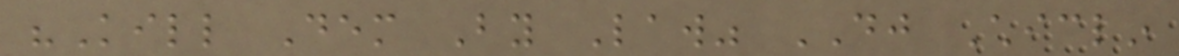"Kill Dem By Law" DJ Chiclin
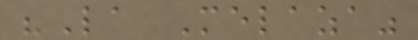"La Melaza"
